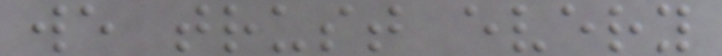we trust every
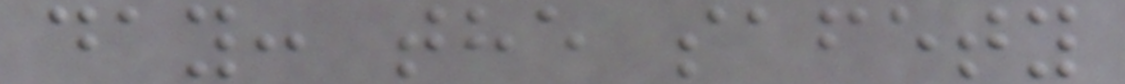day: the safety
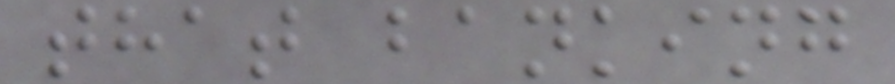that banking
